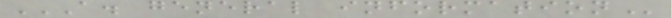A. GENERAL INFORMATION
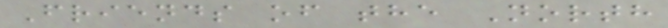Friends of the North
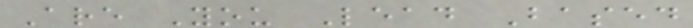Are You Lead Based
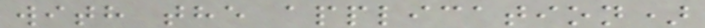with the application)
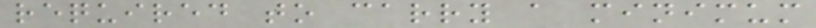required to carry a minimum
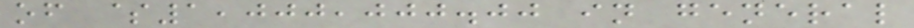of $1,000,000.00 in general
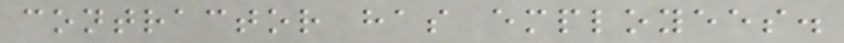contractor has employees.
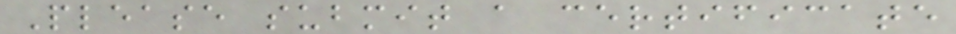Please submit a certificate
